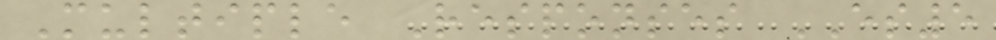Multiple Responses ES5
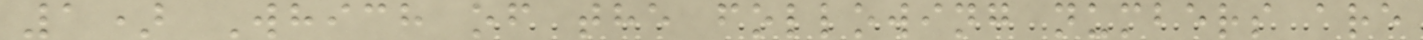1) Which of the following numbers are
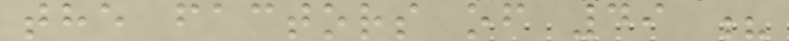the factors of 49 ?
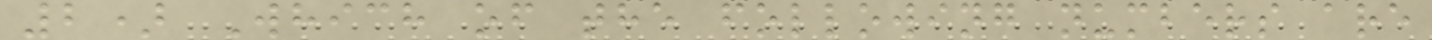2) Which of the following numbers are
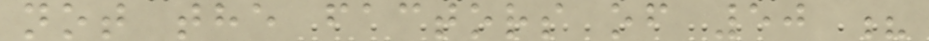not the factors of 50 ?
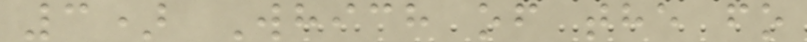3) Which of the fo
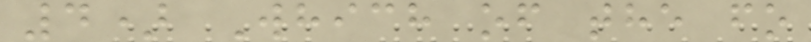4) Which of the fo
